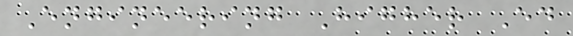Engineering Higher Ed
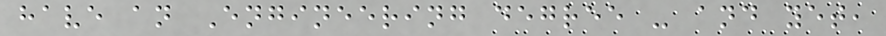have an Engineering degree - and yet,
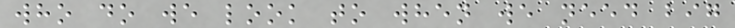who do we look to when we need big
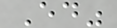Ed"
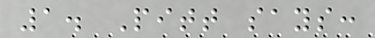1. Pitt says:
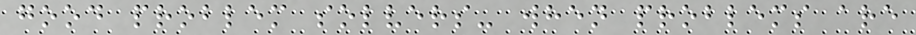good problem solvers- when problems are
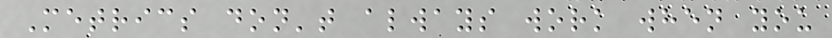Metrics don't always work when you
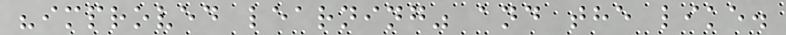"improved learning" and the like.
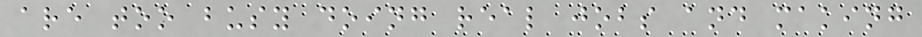are too busy doing real jobs and making
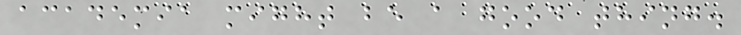academia might be a good thing.
